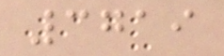3719
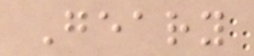Geary
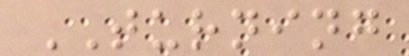TURNING
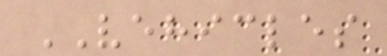VEHICLES
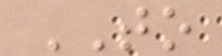TO
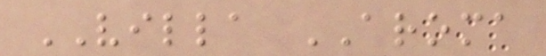VILLA AROMA
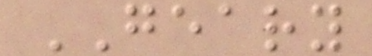GEARY
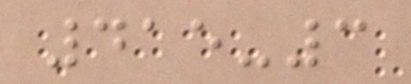415-3
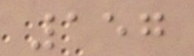157
